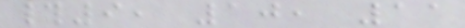#9, 10, 11
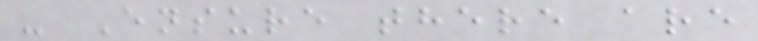- Ensure there are
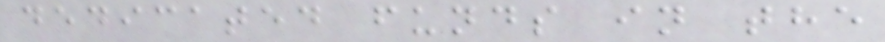dedicated funds in the
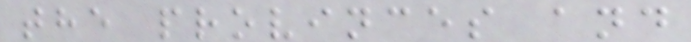the provinces and
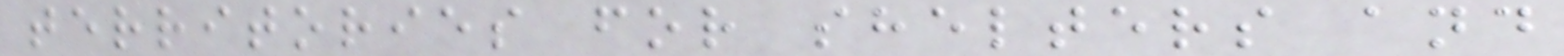territories for shelters and
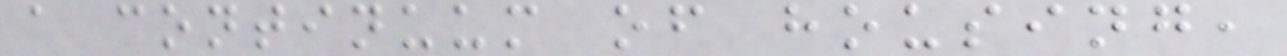a continuum of housing,
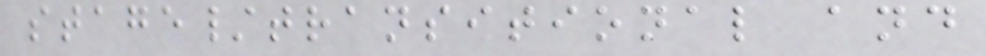stage/transitional and
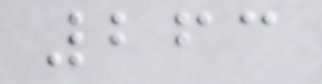263
